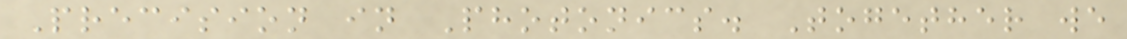Precision in Photonics. Together we
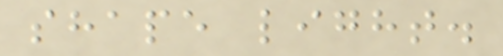shape light.
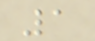1
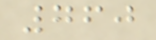760
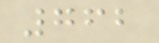762
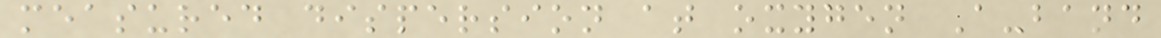measured dispersion at oxygen A-band
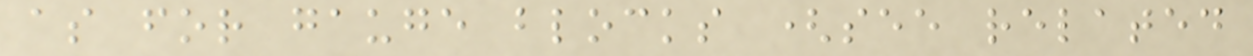as for gauge blocks (see related
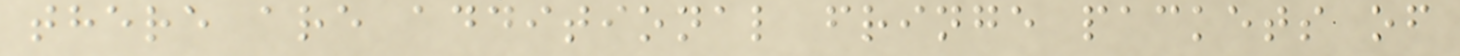there are additional fringe packets of
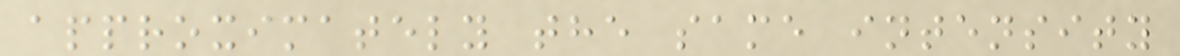approximately the same intensity
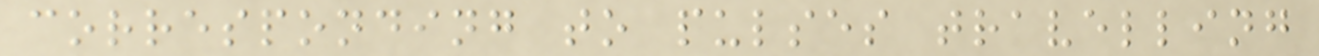corresponding to pulses travelling
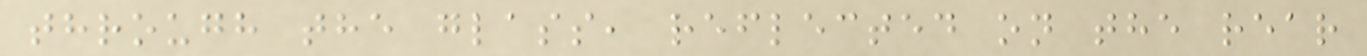through the glass, reflected on the rear
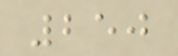250
